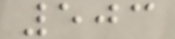503
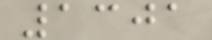1301
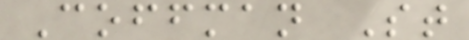Coffman St
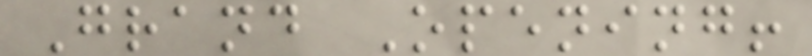Grand Opening!
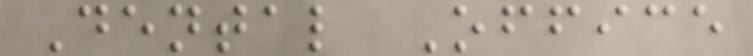Dental Office
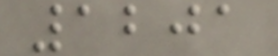1201
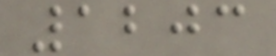1203
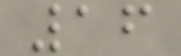16
